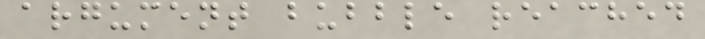argument bubble reached
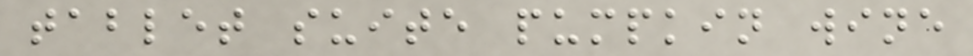tablet suite pumpkin wine
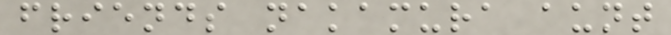friends nakamura aunt
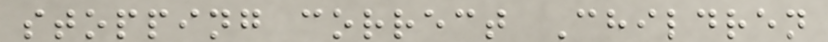stopping correct Children
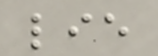lie
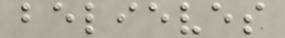believes
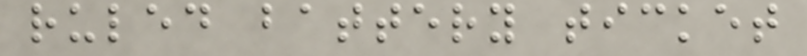ruled battery ticket
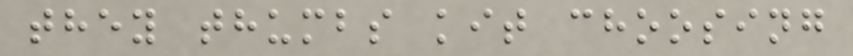they thumbs kit choosing
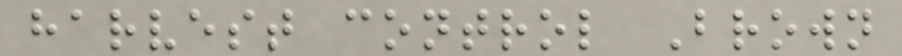harvest control Brown
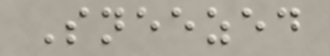Sneezed
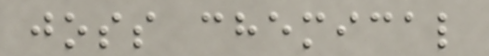joss chemical
